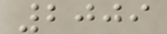2009
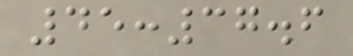45:37.6
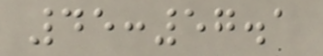45:57.1
